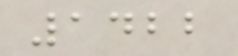1422
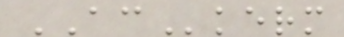ACkerm
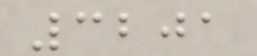3201
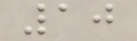10
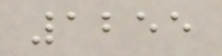1255
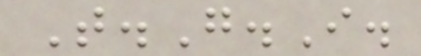T.G.I.
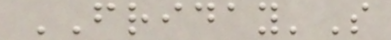FRIDAY'S
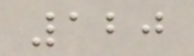120
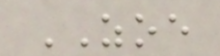ZOE
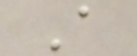A
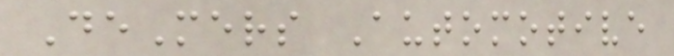DeMers Automotive
